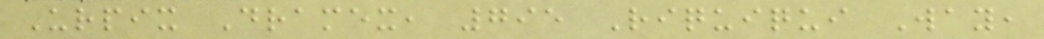Urpix Dramex, 795 Riquiqui Way,
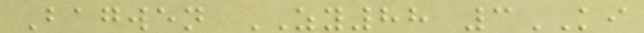Bagwen ZY88 3KI
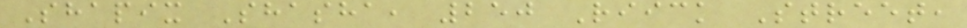Shapix Shasha, 250 Riick Street,
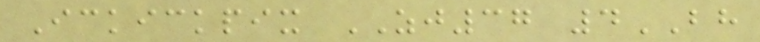Ickickpix ZJ37 4BH
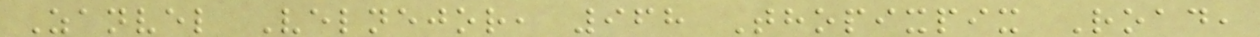Zanvel Velnejor, 968 Thopixpix Road,
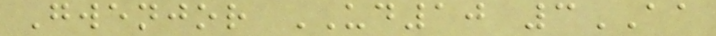Gwenjor UD10 3AA
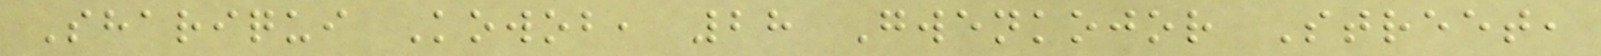Shariqui Kowob, 28 Gwenkojor Street,
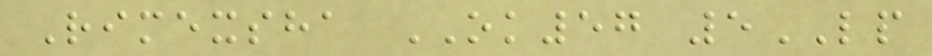Rimexsha OK57 5LP
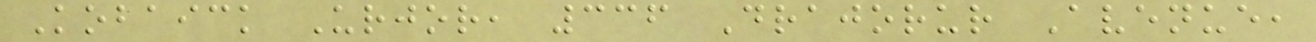Kobaick Urjor, 336 Drajorur Avenue,
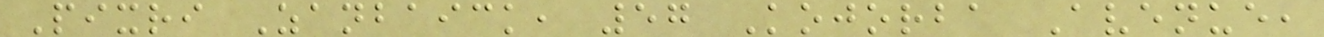Pixri Zanbaick, 57 Kojorba Avenue,
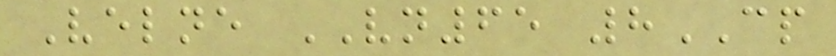Velne VN65 8CP
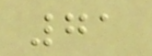71
